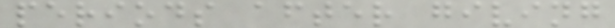periods after giving
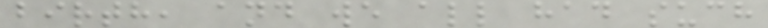birth, and we all had such
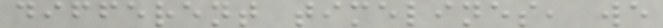different timelines, we
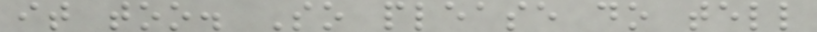it too. So please do tell
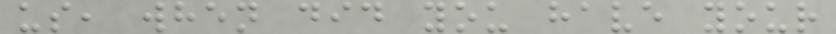us, when did you have your
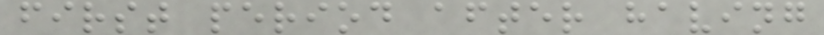first period after having
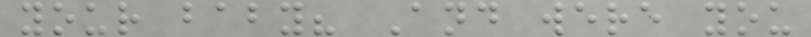your baby? And were you
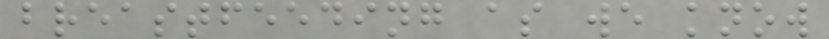breastfeeding as we know
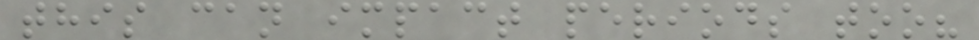this can impact periods too?
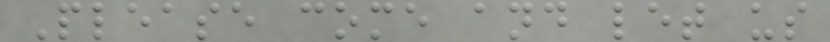Please come and let us
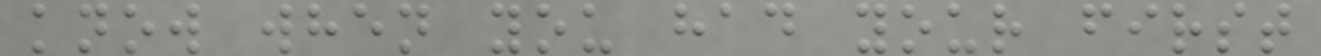know when you had your first
